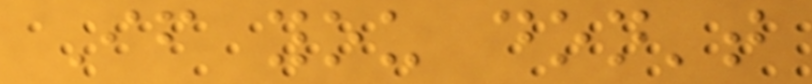If you don't
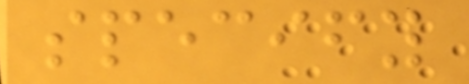specify
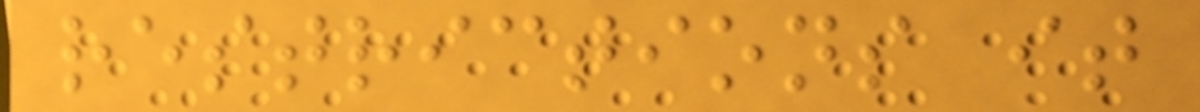restrictions it
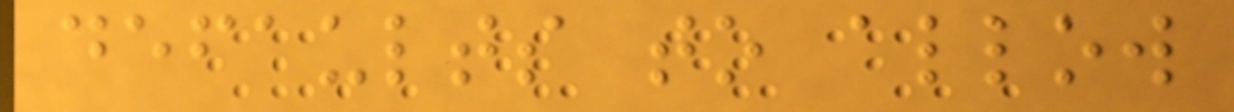defaults to allow
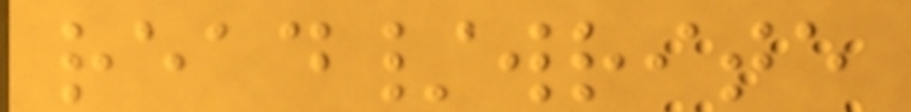read/write
